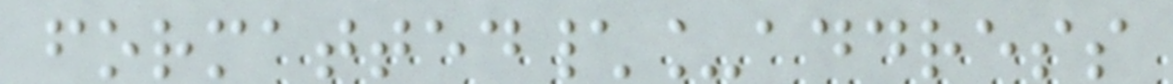formatted\_address
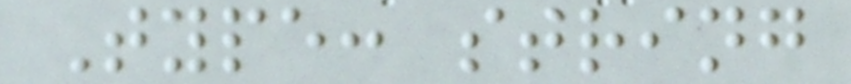Type: string
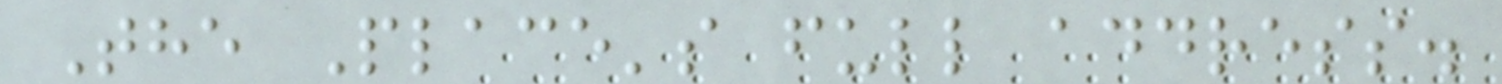The Place's full address.
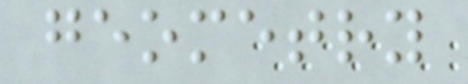geometry
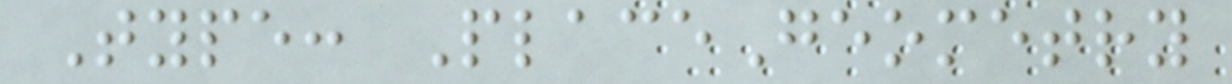Type: PlaceGeometry
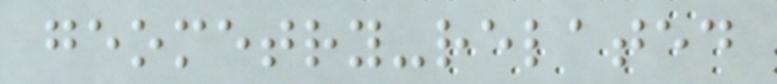geometry-related
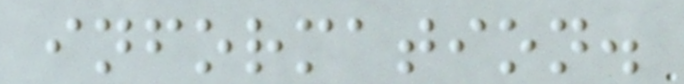information.
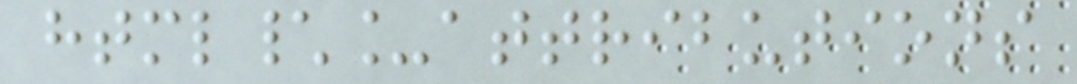html\_attributions
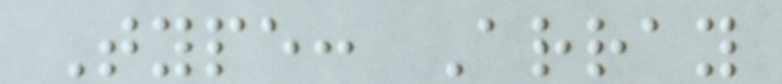Type: Array
